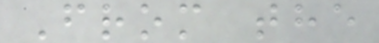From the
